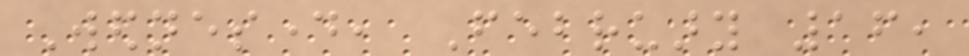Wednesday, February 16,
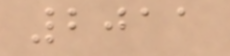2011
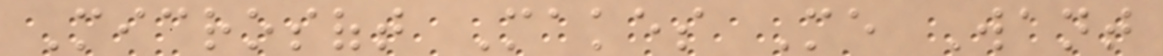Microsoft Makes Me Want
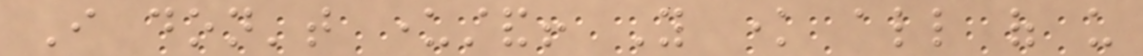I don't understand! You know all of us
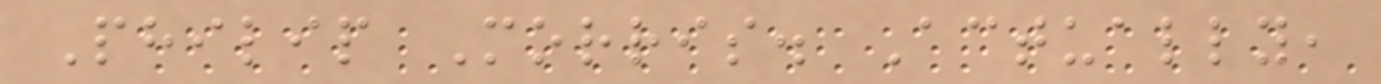Philip Morris. Actually,
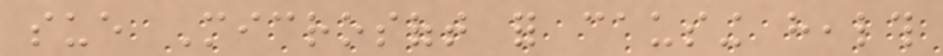sue Microsoft for causing health
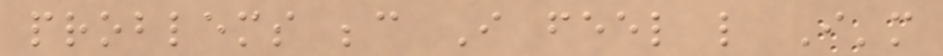problems because I feel like I'm
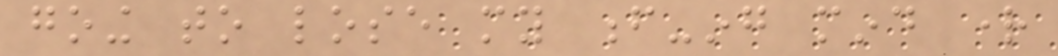going to lose my f-ing mind right
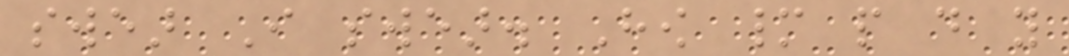swear I swear. How many people do you
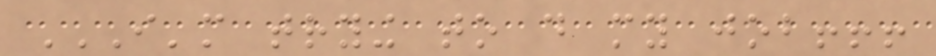I'M TRYING TO DO MY JOB!!!
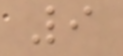9
